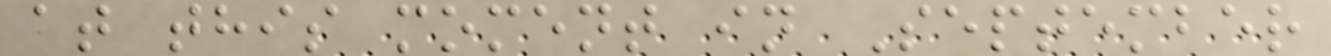at this moment in September
